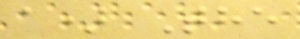a) The
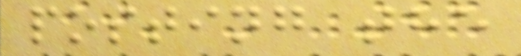posting the
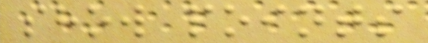show points
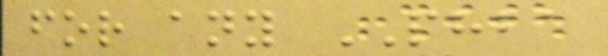for any PHBA
